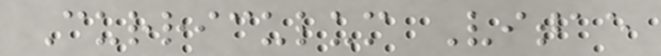Curriculum Vitae
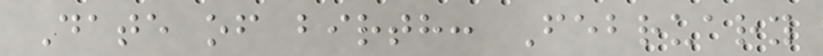Date of birth: February
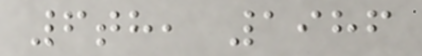6th, 1986
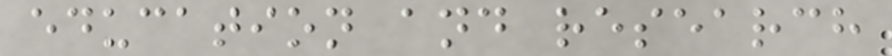education and research
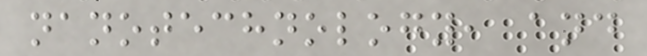nanotechnology, and
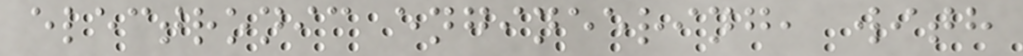electronic engineering, with
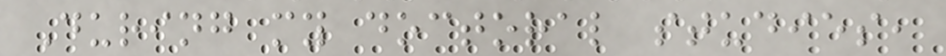During my doctoral studies,
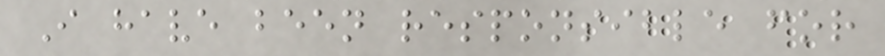I have been responsible for
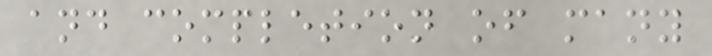and completion of many
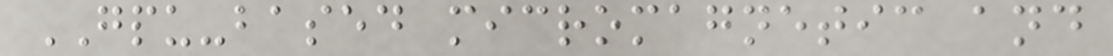GPU-based micromagnetic and
